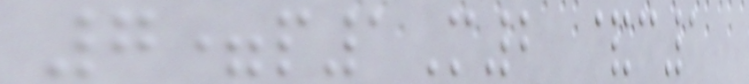7=p1M2 &c1
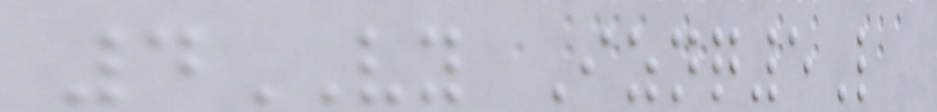4VY Iznq5L
